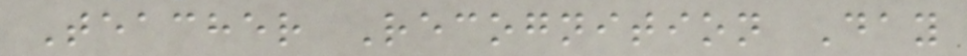Teacher Recognition Day
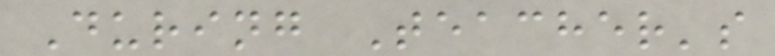During Teacher's
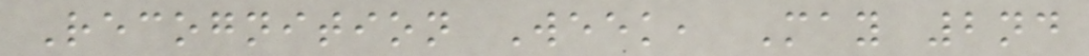Recognition Week, May 2nd
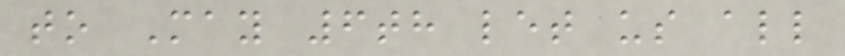to May 6th let us all
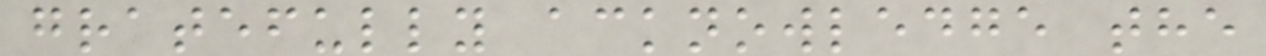gratefully acknowledge the
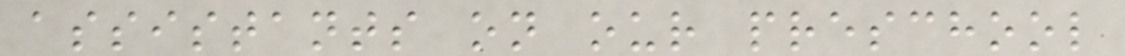assistants on our preschool
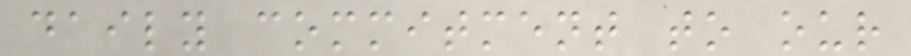daily commitment to our
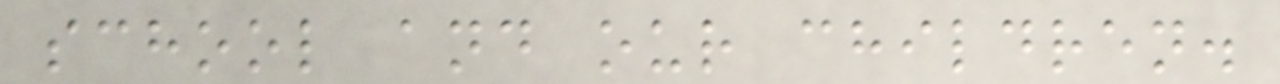school and our children.
